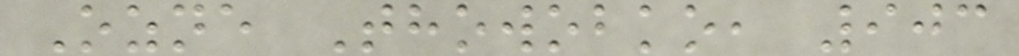Ozne Thowobko, 903
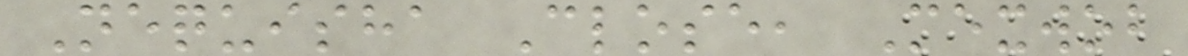Nequisha Close, Mexwob
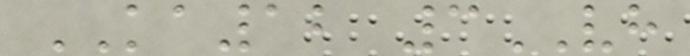KA12 3VH
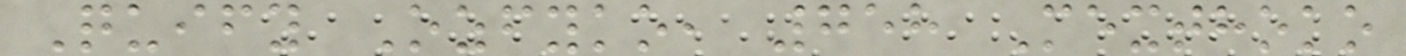Quify Ozfyko, 758 Mexthoko
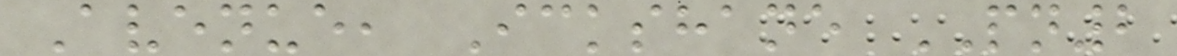Avenue, Ickshane PN2
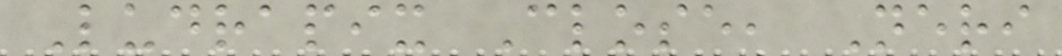Ludrapix Close, Neri
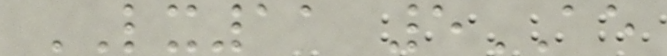LX11 5AE
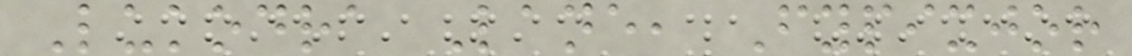Lukodra Lane, Fypixjor
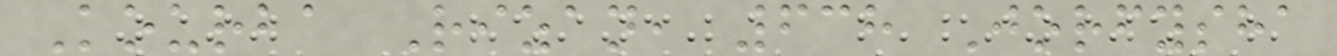Kourba Rizan, 638 Jorfysha
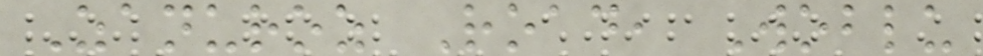Zanuroz Road, Woblu
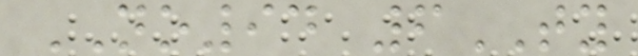NO94 6TY
